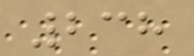238
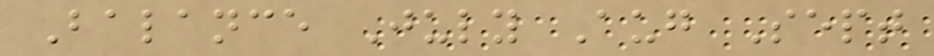Balance July Aug Sept
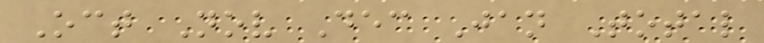Oct Nov Dec Jan Total
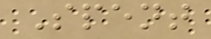Spent
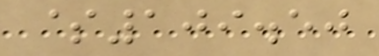$109.50
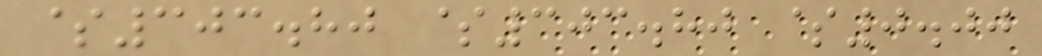$303.80 $303.80 $0.00
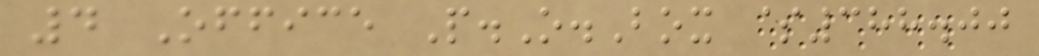4 Office P.O.Box $388.00
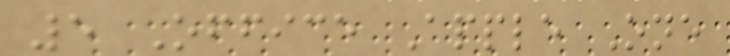5 Office Apple One
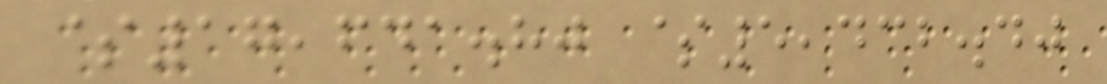$17,641.80 $5,432.40
